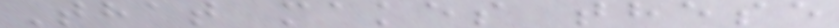That makes these
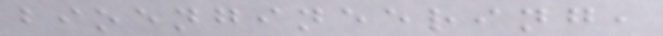bioengineering,
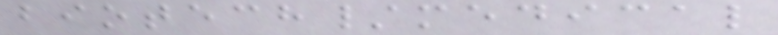biotech/medical
